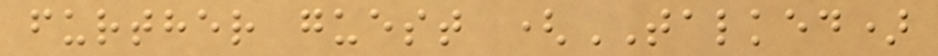further guest (TALKED)
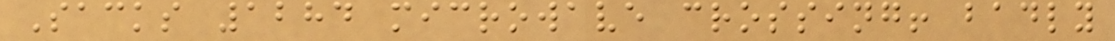Sacks 1284 microwave crossing! badly
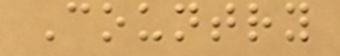Country
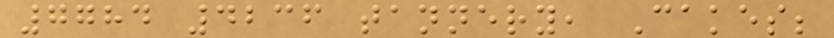7784 4236 tannery, Cakes;
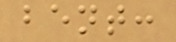bent:
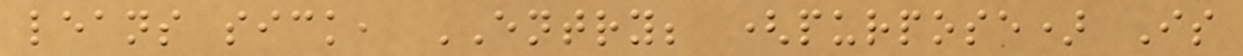leans sick, ENTRY; (purpose) Is
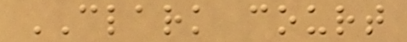CLARK court
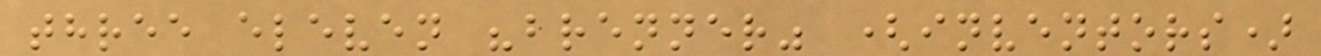three eleven "brenner" (inventors)
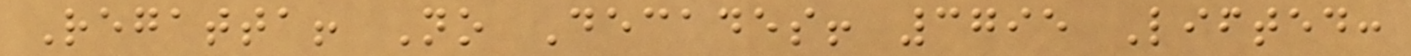Regatta! No Decades! 3795 Lifted:
